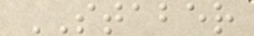STABER
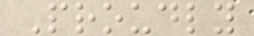Proudly
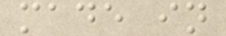made in
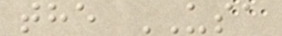the USA
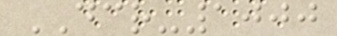DCR-1000
